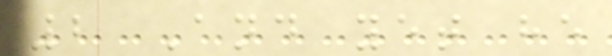2 And yet he
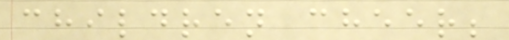children cheer;
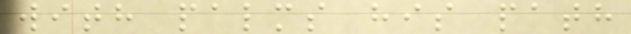with palms his path
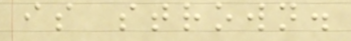is strown.
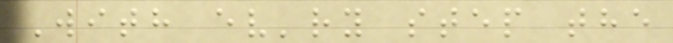With ev'ry step the
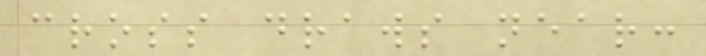cross draws near:
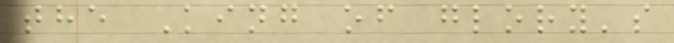the King of glory's
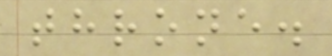throne.
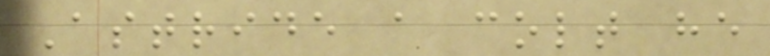Astride a colt he
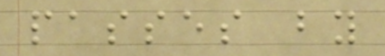passes by
